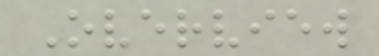Overview
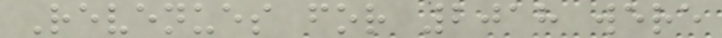Revenues for 2018 were
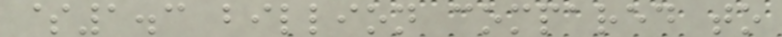$1.3 billion compared to
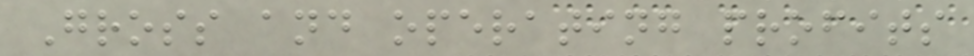Gross and operating profits
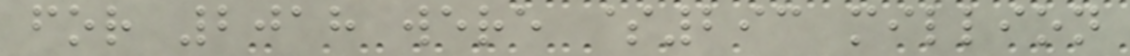for 2018 were $293 million
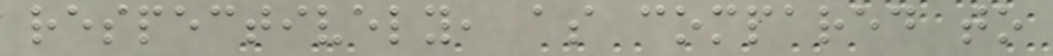respectively, as compared to
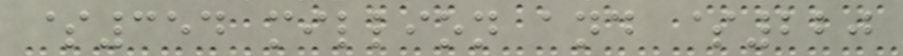$354 million and $220
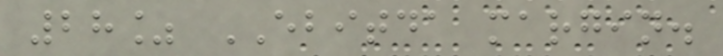28% EBITDA margin.
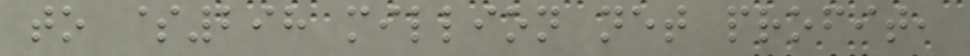to $298 million net profit,
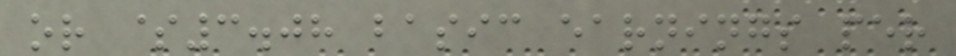or $3.08 basic earnings per
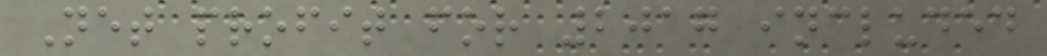Net profit for 2017 included
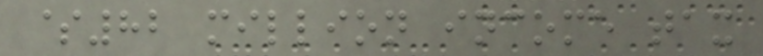$82 million income tax
